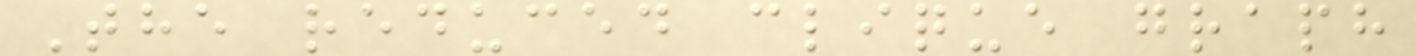The reduced clique graph
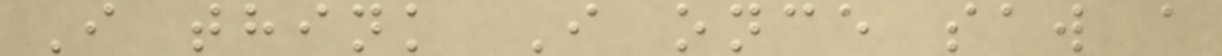I think I once saw a
